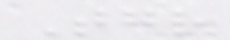Together
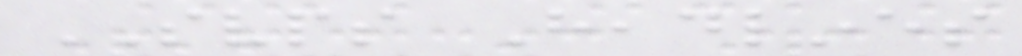SVPS Headlines
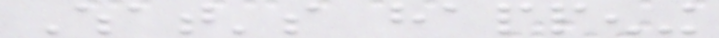What's happening
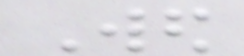Wed
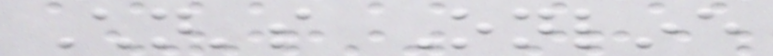Children's Online
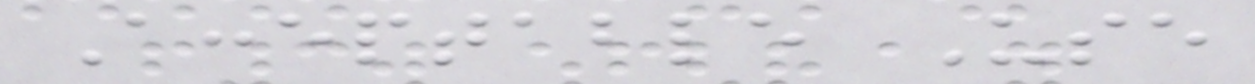Acceptable Use
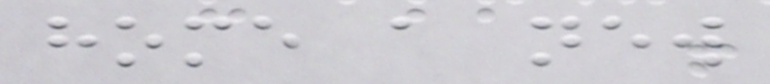home a new
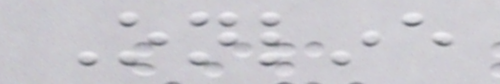Online
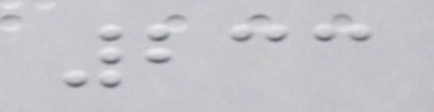233
